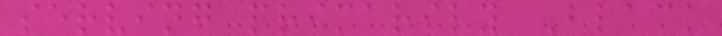serving primarily Black
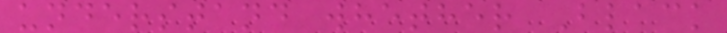understand whether Black
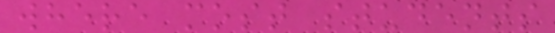where most students
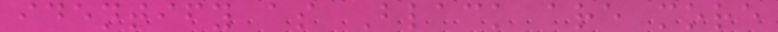identify as Black are more
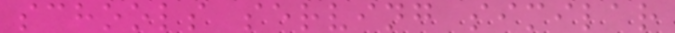schools serving similar
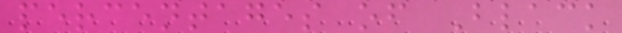percentages of Black
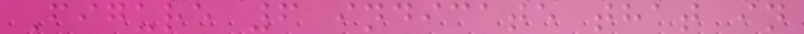Figure 6 indicate that in
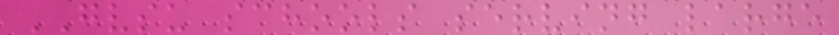GVSU schools serving large
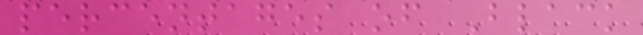percentages of Black
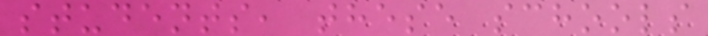students, these schools
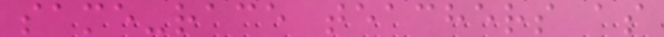same-race teachers as
